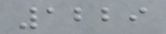1229
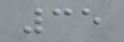35
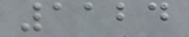1124
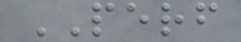PERF
